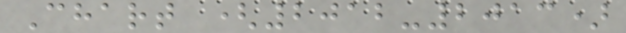Chart (2012-2013)
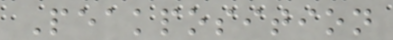Peakposition
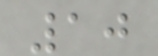10
